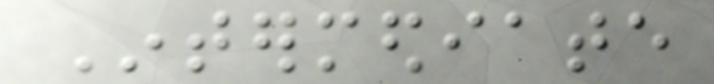Intermediate
